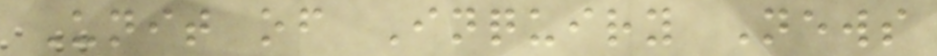Unit of Inquiry News
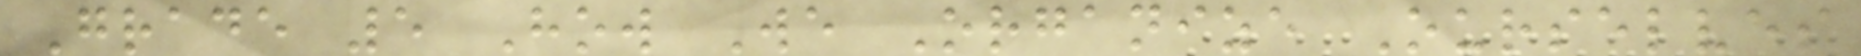Grade 5 How We Organize Ourselves
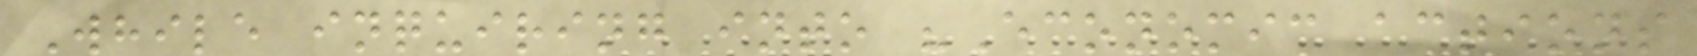While inquiring into "Economic actions
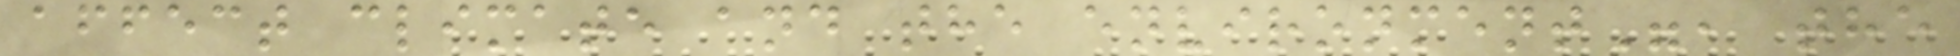affect climate and the environment", the
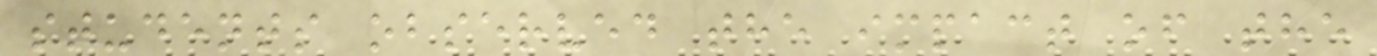students observed the impact of the
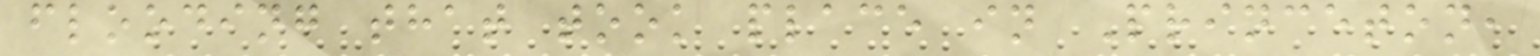flooding that took place in Princeton,
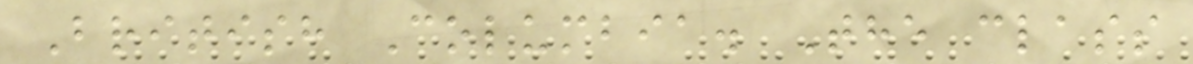British Columbia. The class
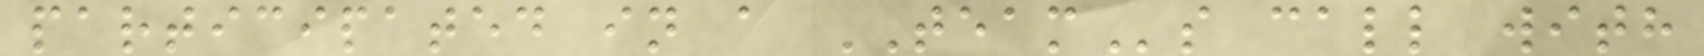participated in a TEAMs call with
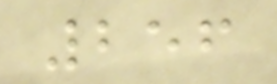256
